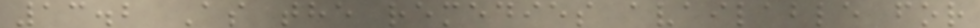13.2 As the remedies available for
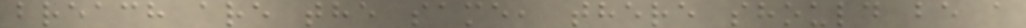breach are the same, there should be a
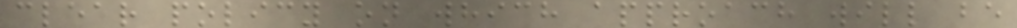clear policy on which approach will be
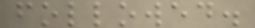followed.
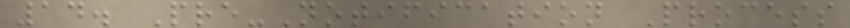14. Pre-Notification Process
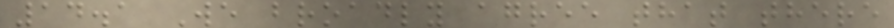14.1 We broadly agree that there
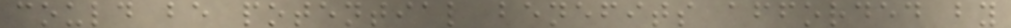could be potential benefits afforded by
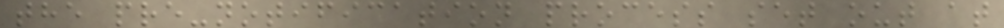the pre-notification process set out at
